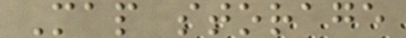Map storage
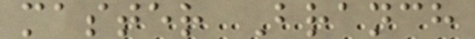master Branch
